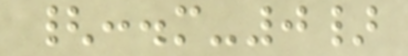{:.m-0}
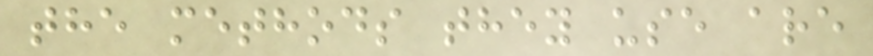the methods they use are
